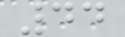44
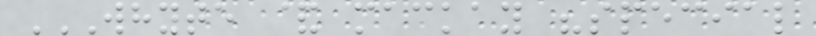WHYTE & MACKAY "SPECIAL
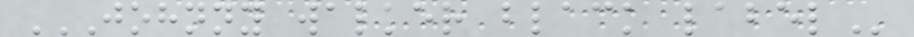JOHNNY WALKER BLACK LABEL
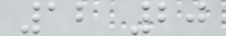12 20
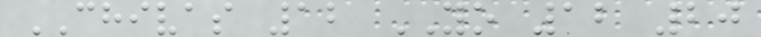CHIVAS 12 YO 12 20
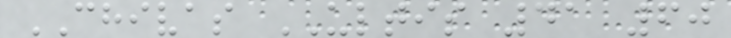CHIVAS ULTIS 41 60
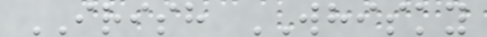IRISH WHISKY
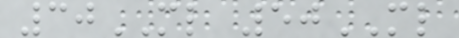30ML 50ML
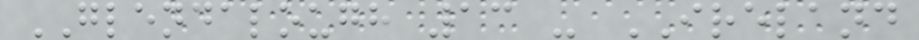GLENDALOUGH 13 - IRELAND
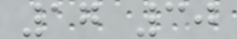17 30
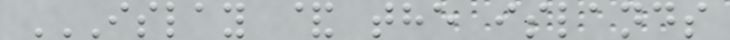ISLAY & THE ISLANDS
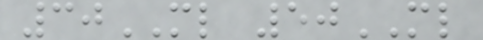30ML 50ML
